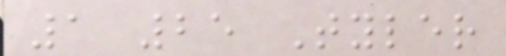1 25 Tyler
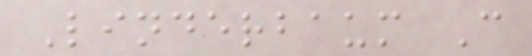Linderbaum C
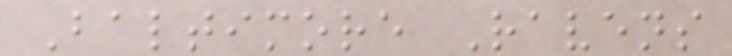Baltimore Ravens
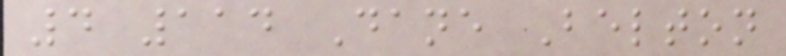4 114 Dane Belton
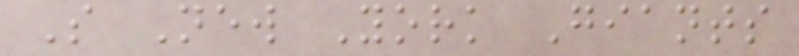S New York Giants
